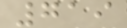719
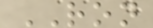RON
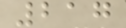217
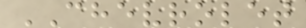CHEVROLET
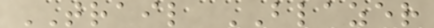TRAIL BLAZER
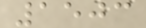1503
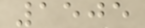1505
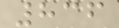836
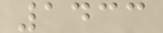1433
